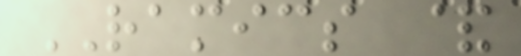RAMICS &
